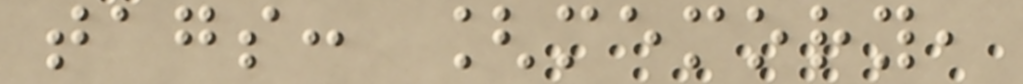tags: [memory,
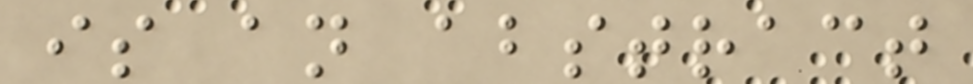is an abstract
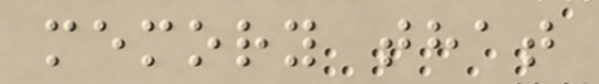memory that
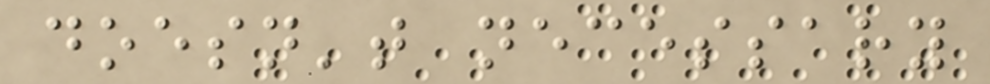doesn't necessary
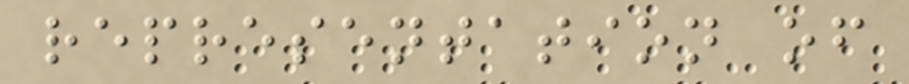representation of
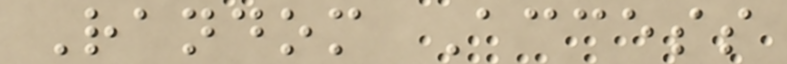Random Access
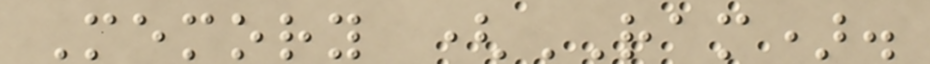Memory (RAM).
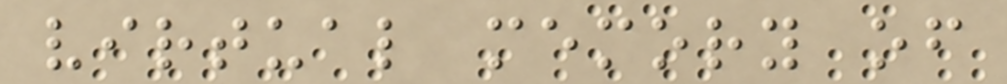virtual memory of
